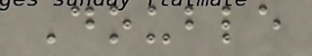Double
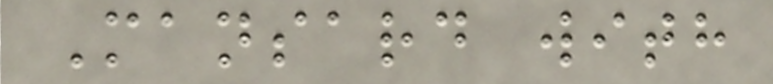Mansard with
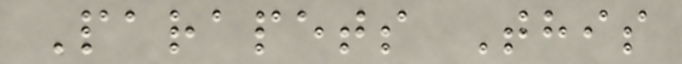Parapets This
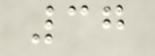37
